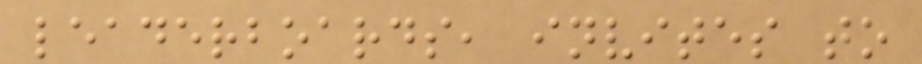leaderboards, invites to
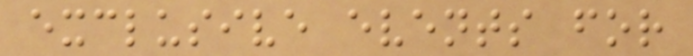exclusive events for
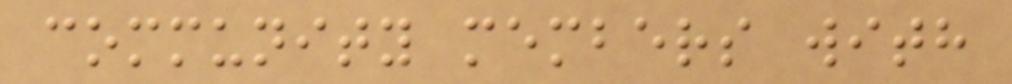community members with
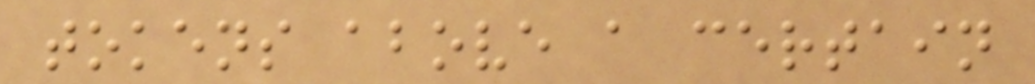tokens above a certain
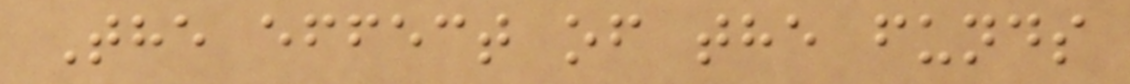The effect of the funds
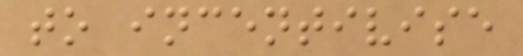to incentivise
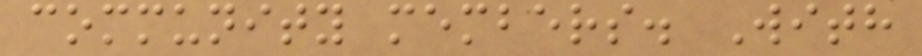community members. With
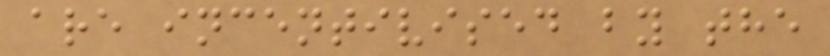are incentivised by the
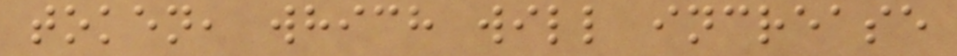token, which will increase
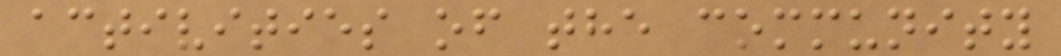activities of the community
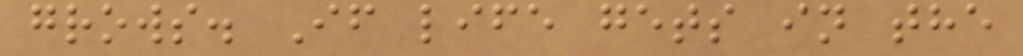grows. If life gets in the
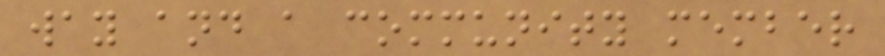way and a community member
